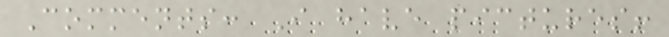Comments: I have pictures!
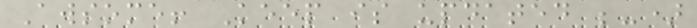Awsome! Keep is updated ;-)
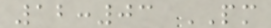12:03 PM
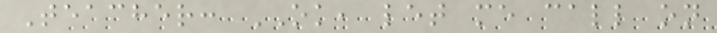Teacher: OK, let me call on
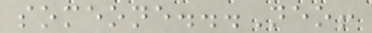someone...Neo!
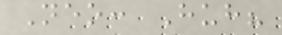Neo: Huh?
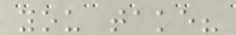you take?
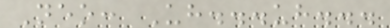Neo: Uh...uh...
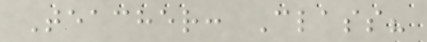Teacher: Class?
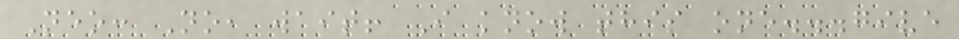Neo: No, wait! I know this one...give
